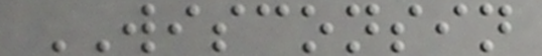WISCONSIN
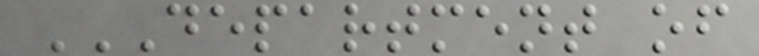DEPARTMENT OF
